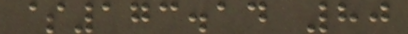$173.14 80
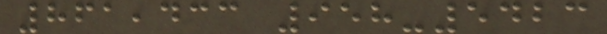861,433 958-5423
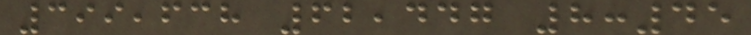399,638 62,447 8:45
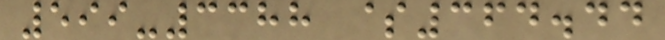599-3388 $364.44
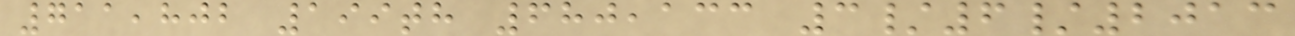711,802 199th 680,133 3/6/2013
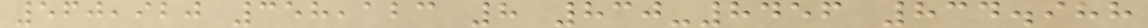560,920 358,123 8 830-8456 834.988
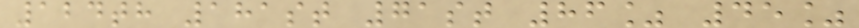124th 181st 71st 86% 45%
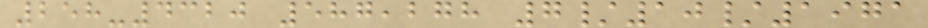258-4320 587,278 7/10/1971
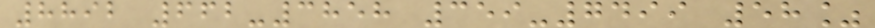8892 662-3858 359-7499 58%
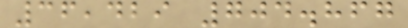36,429 704.867
